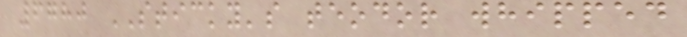6780 STICKY's teodor whipped
